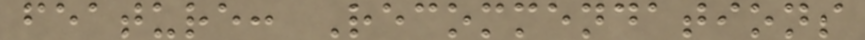feature: Recommendations
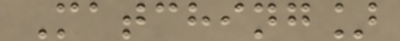Matching]
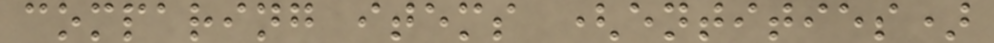comparing items (entities)
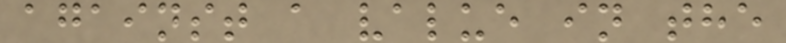against a value in the
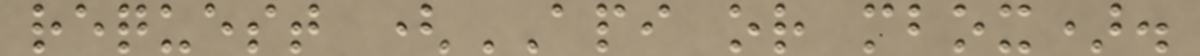request (API or mbox).
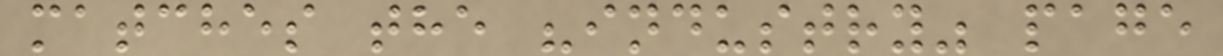matches the "industry" page
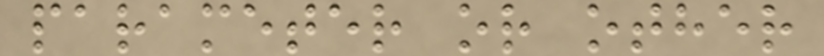parameter or other
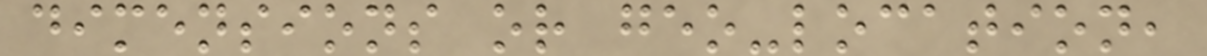dimensions or geo-location,
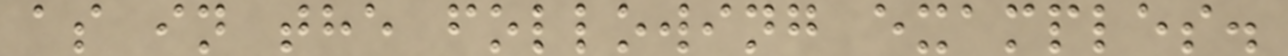as in the following examples.
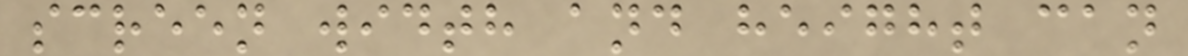screen width and height can
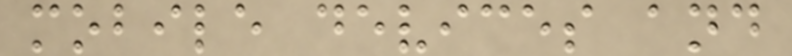mobile devices and
